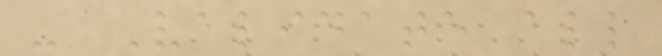- Validate all
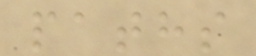paths
